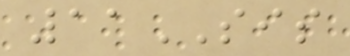11SIS
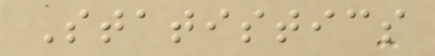Statistics
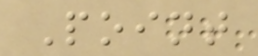Point
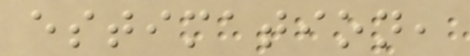estimation,
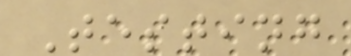Testing
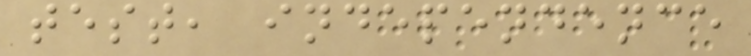test, independence
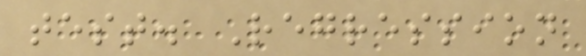test. Regression
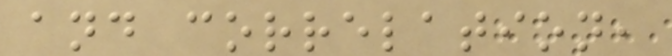and correlation,
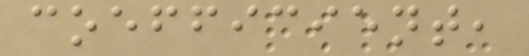coefficient,
